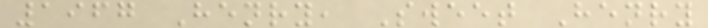1967 Henry, Sweet Henry
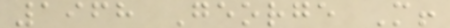1968 George M!
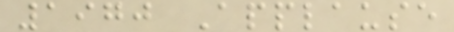1970 Applause
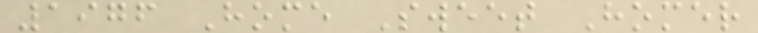1976 Home Sweet Homer
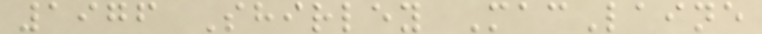1976 Shirley MacLaine
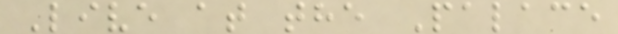Live at the Palace
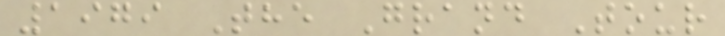1979 The Grand Tour
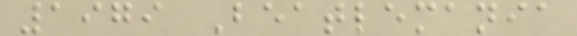1979 Beatlemania
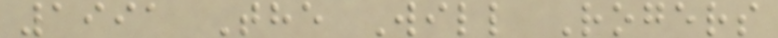1991 The Will Rogers
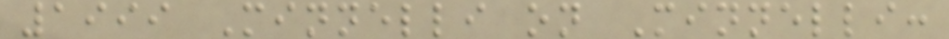1999 Minnelli on Minnelli:
